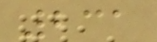231
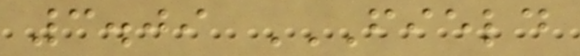3.09 FIELD
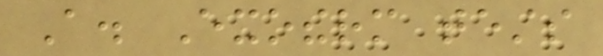A. Exotherm tests
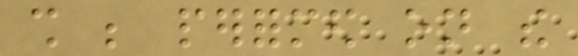shall be performed on the
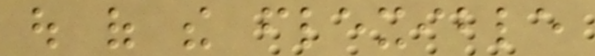out of the flexible
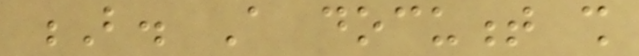B. A document shall
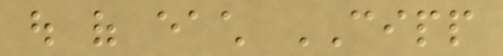out of each CIPP
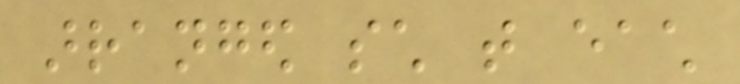arranged such that each
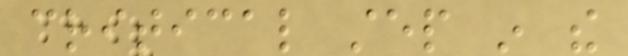critical step in the
